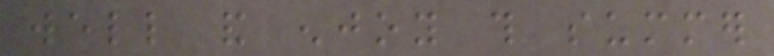well and enjoy this summer
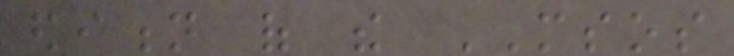edition of the MSOS
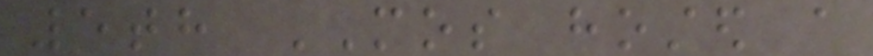5th MOS hosted a
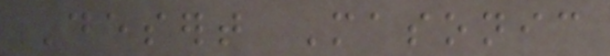Desert Masonic
